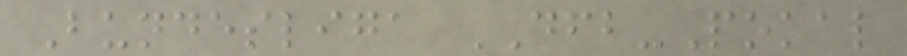Bundesliga DFB-Pokal
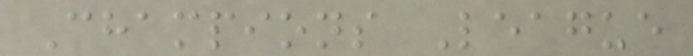Champions League
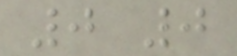0 0
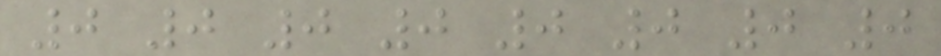0 0 0 0 0 0 0 0
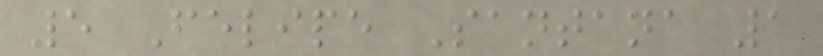5 Felipe Santana 1
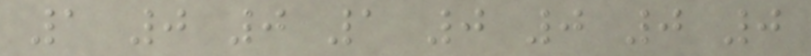1 0 0 1 0 0 0 0
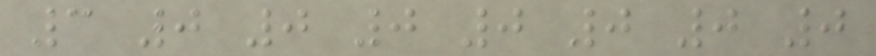3 0 0 0 0 0 0 0
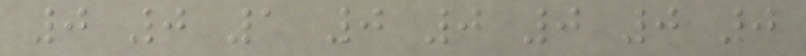0 0 1 0 0 0 0 0
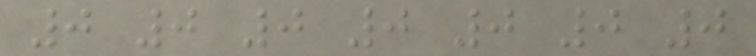0 0 0 0 0 0 0
